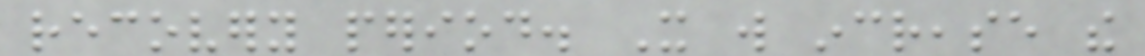recovery period. It will increase the
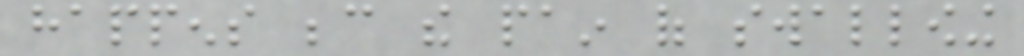happens because the pain of swallowing
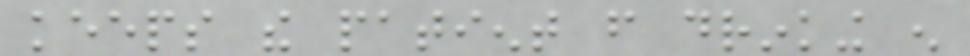keeps the patient from drinking enough
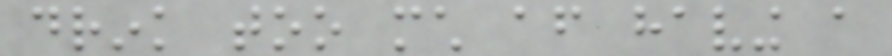drink too much after having a
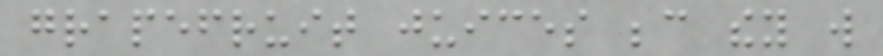grapefruit juices because they will
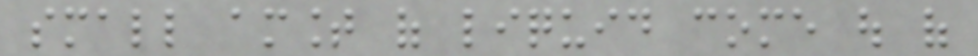small amount of liquid come out of
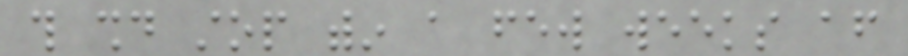this should stop within a few weeks after
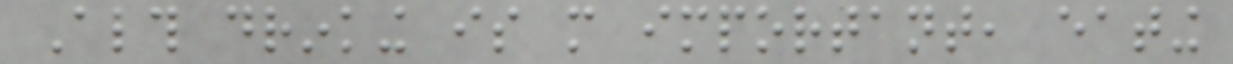Although drinking is more important, eating
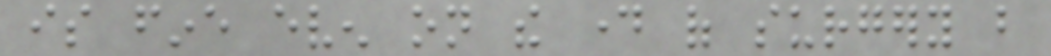is fine even on the day of surgery but
